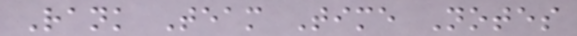Rank Team Time Notes
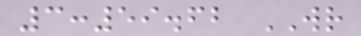3:59.62 WR
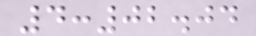4:02.04
